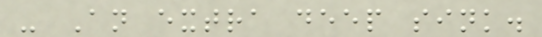- An extra deep sink.
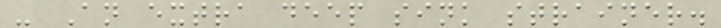- An extra deep sink strainer.
